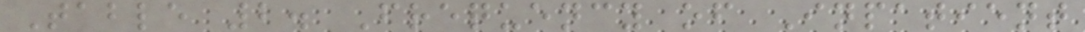Table 2. Frequency of Inpatient
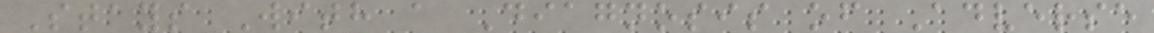Stays With a Diagnosis of Adverse
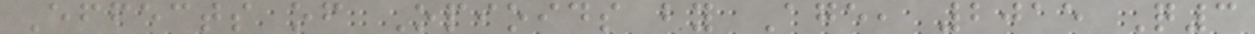Effects of Opioids by Age, 2015 Q3
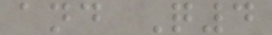and Q4
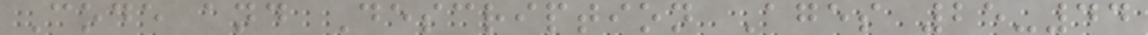Code and Description Ages 25-44
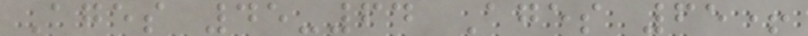Ages 45-64 Ages 65+
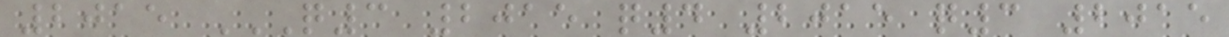2015 Q3 2015 Q4 2015 Q3 2015
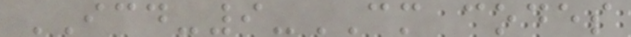ICD-9-CM codes
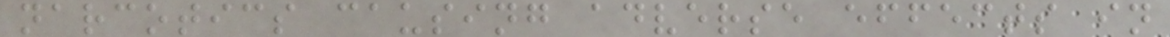narcotics causing adverse effects in
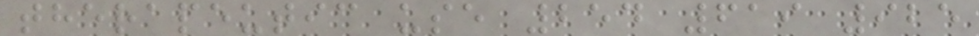therapeutic use 254 619 925
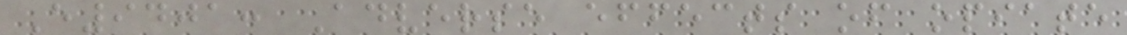E9401: Adverse effects of opiate
